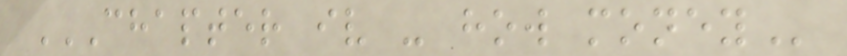CHAPTER IV - HOW MONEY
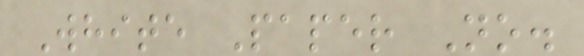White Paper No.
